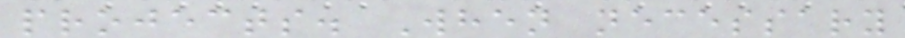projects. When necessary
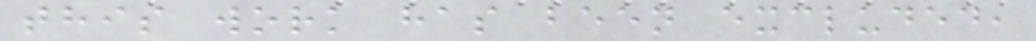this work has been excluded,
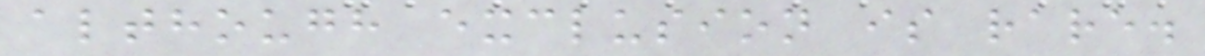although exclusion is rare.
